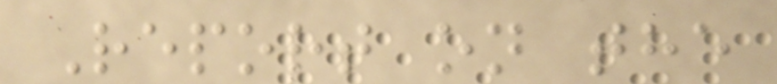Report on the
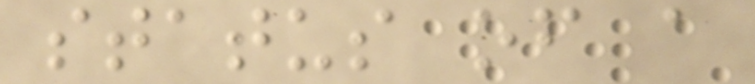status of a
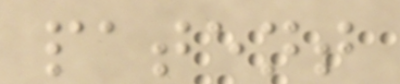patent
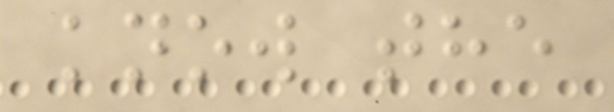know the
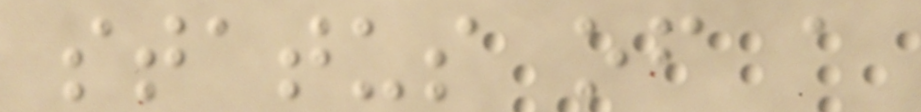status of a
